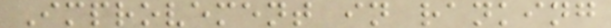Improvement in ranking
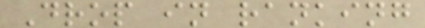Drop in ranking
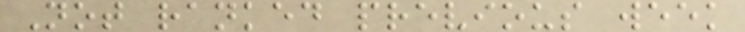Not ranked previous week
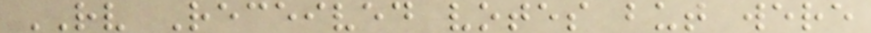RV Received votes but were
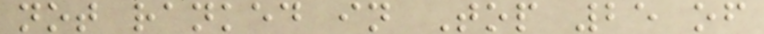not ranked in Top 25 of
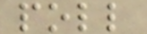poll
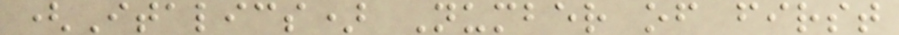(Italics) Number of first
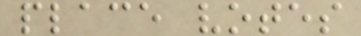place votes
